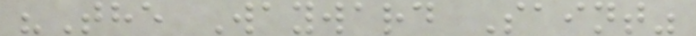"The Wayward Saint"
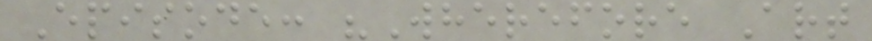Episode: "Wherefore Art
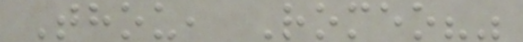Thou, Romeo?"
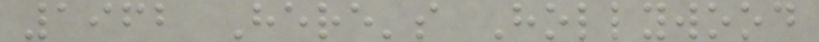1962 Here's Hollywood
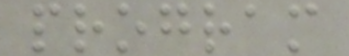program
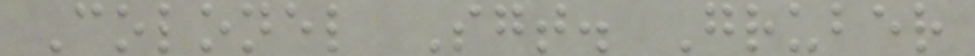Colonel Sgt. Gruber
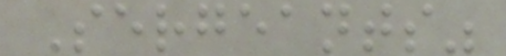Sergeants"
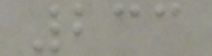233
